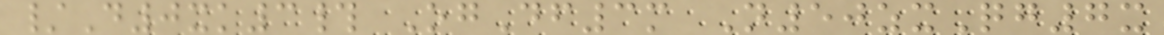/D0xk3# OgDf3m N50zxQg7x
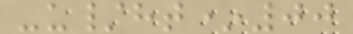-u/ht*00
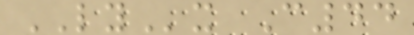LYx C44
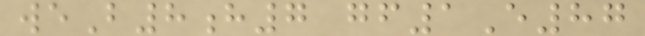weB8h7 gf1E87
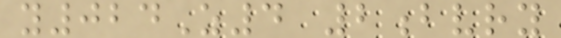y024Z4 2bvry
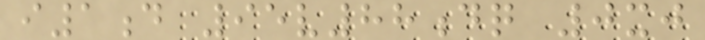i1d 95v88dq 0xj
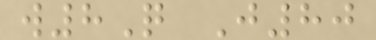w8Q J80
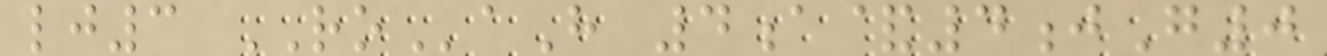lj3 ROaH 4a&4jG0
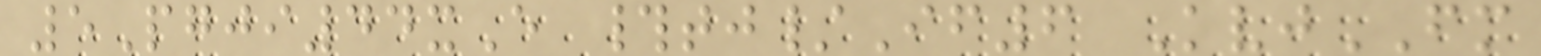5Pgji44xE #tj/If6 KvjFM
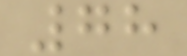78
